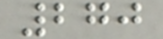270
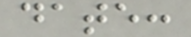date:
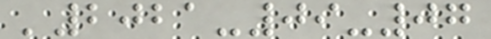'2021-09-07
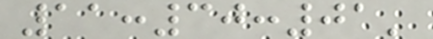11:30:01'
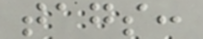tags:
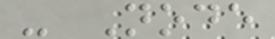- Node
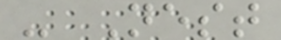- Nest
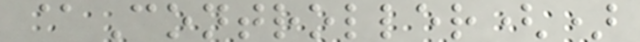@Controller()
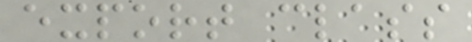export class
